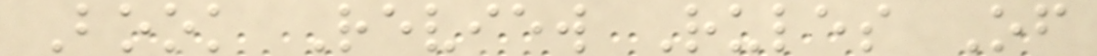Book Review Rules Of
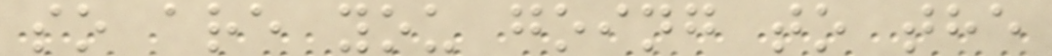so are you going to the
